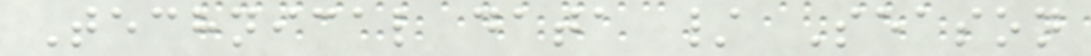Technical data / Season
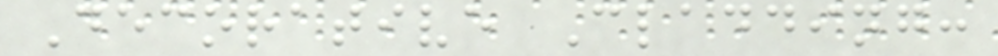Decorative Cladding:
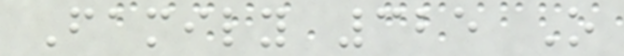Family 325 O
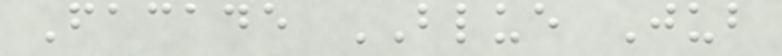Facade BLUE Jub
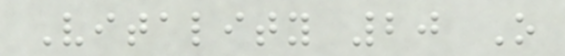Vitality 20 O
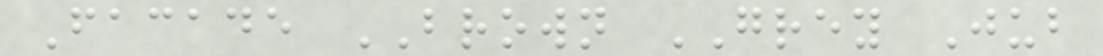Facade BROWN GREY Jub
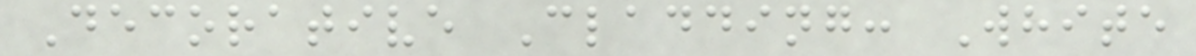Decorative Cladding: White
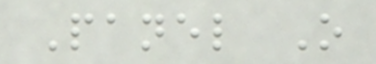Panel O
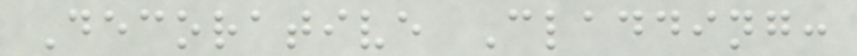Decorative Cladding:
